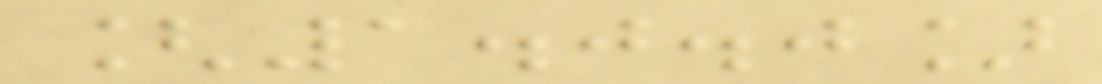[1.0.0]
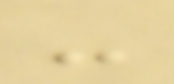-
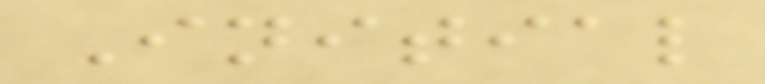Initial
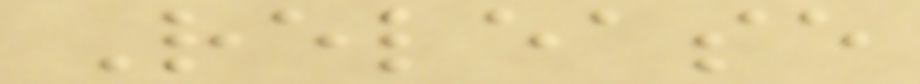Release
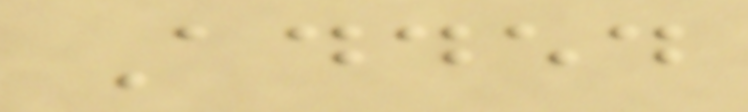Added
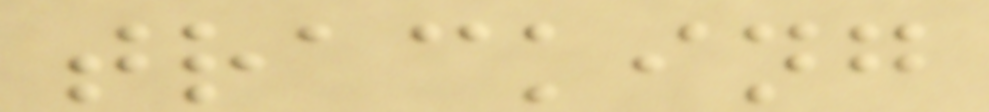tracking
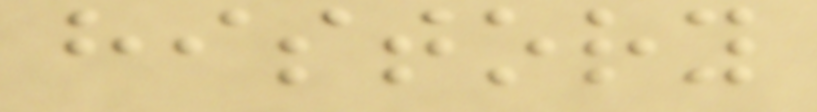history
